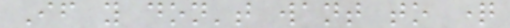If you don't want to question
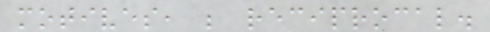motives, be reciprocal.
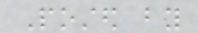Posted by
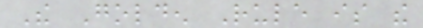The Golden Rule is the
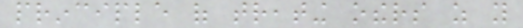principle of treating others as you
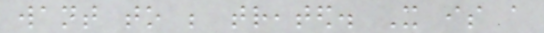want to be treated. It is a
